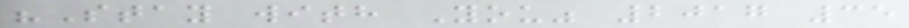"Stay with You" 2017 35
